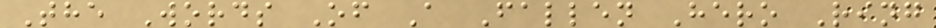The Words Of A Fallen Hero Ring
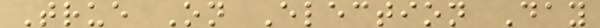True On Election Day
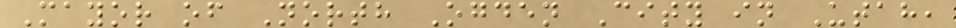Mayor of North Ogden City in Utah,
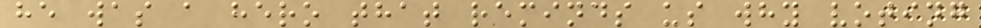he was a hero that reminds us why voting
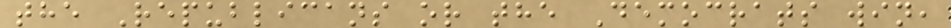the Republicans or the Democrats win,
